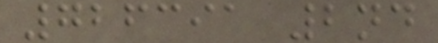726391 2nd
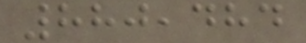880,484
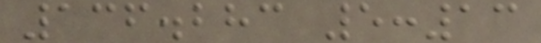136.283 5:13
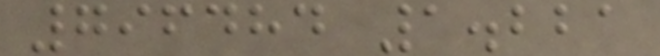796484 1.221
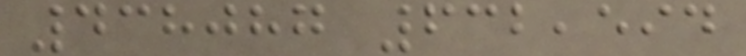438087 632,594
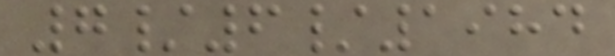7/6/1984
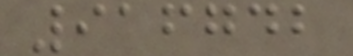916742
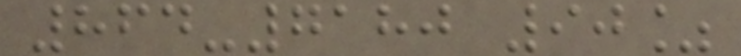864-7180 90%
